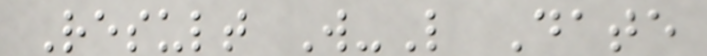Result W-L Date
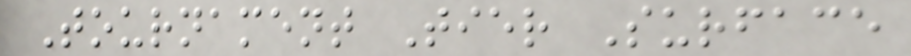Tournament Tier Surface
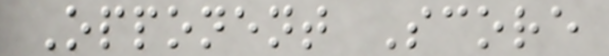Opponent Score
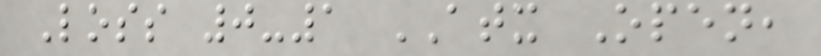Loss 0-1 ATX Open,
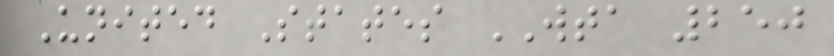United States WTA 250
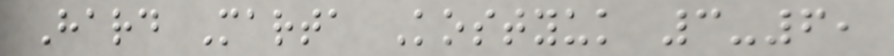Hard Marta Kostyuk 3-6,
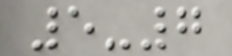5-7
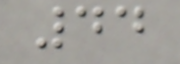44
